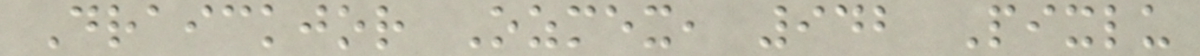Draickjor Ozmex, 942 Pixlu
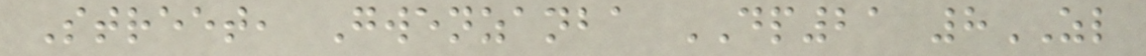Street, Gwenzanba DP21 8ZL
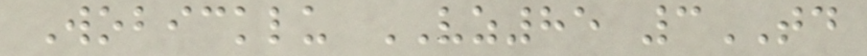Wobicklu VZ85 3TD
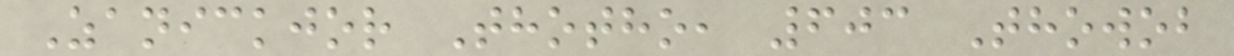Zanickjor Thotho, 603 Thowob
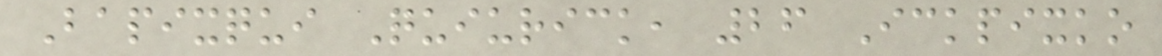Bapixqui Quiurick, 26 Ickpixko
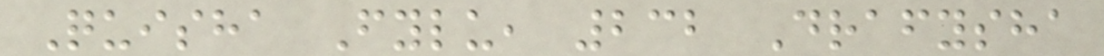Quisha Fylu, 232 Drafysha
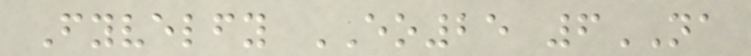Fyvelfy EO25 6NA
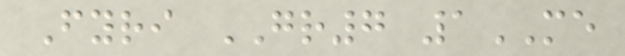Fyri GR7 1ME
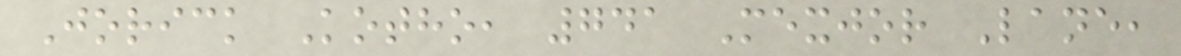Jorick Kotho, 741 Mexjor Lane,
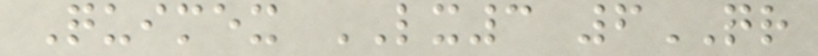Quimex LX3 6QR
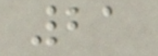21
